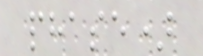phase)
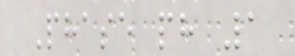Phase ph 1
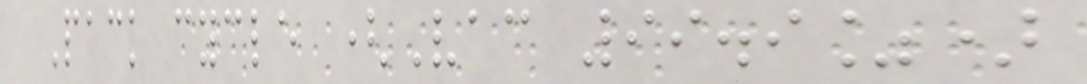Pack cycle (Vac 99.9%)
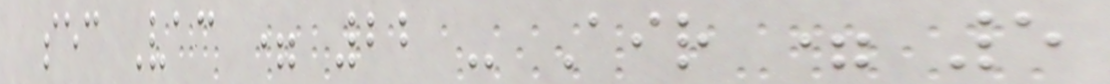sec Vac = 22 - Air = 5
